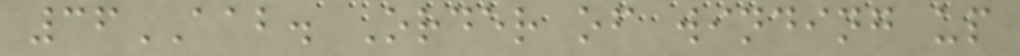36AAB. Order of winding up
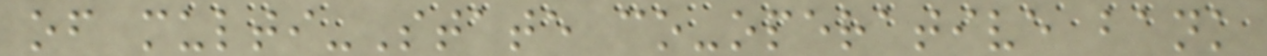of multi-State co-operative bank
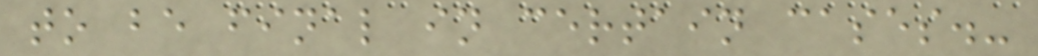to be final in certain cases.-
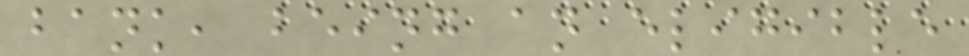bank, being an eligible
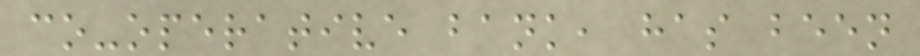co-operative bank, has been
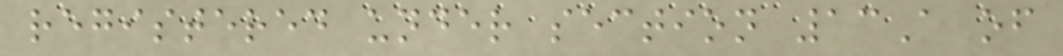registered under section 13A of
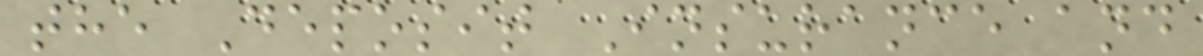the Deposit Insurance and
